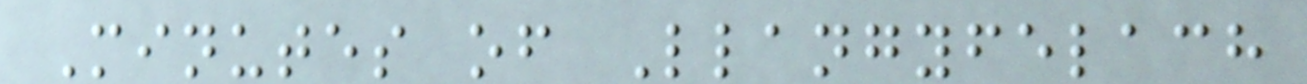Minutes of Llangyfelach
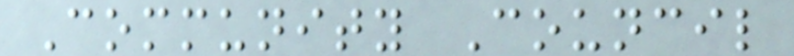Community Council
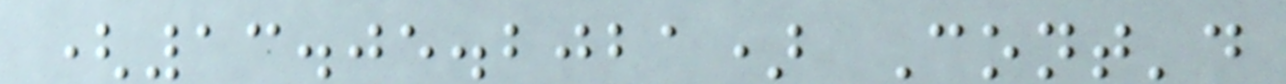(13.05.2021) Cont'd
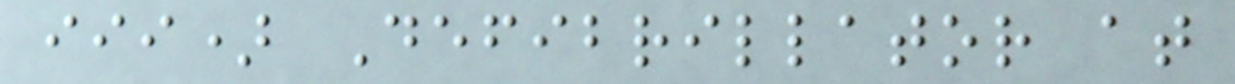iii) Defibrillator at
